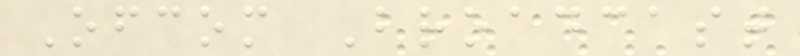Ofcom Broadcast
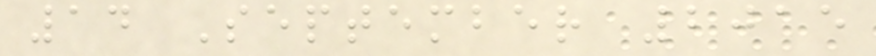14 September 2015
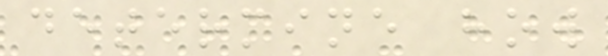determine how
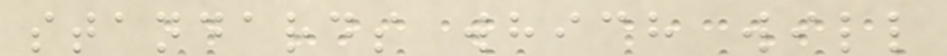standards which will
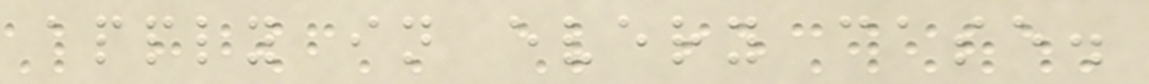apply in every case.
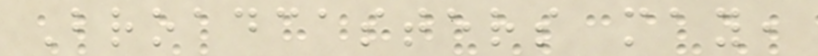Broadcasters may,
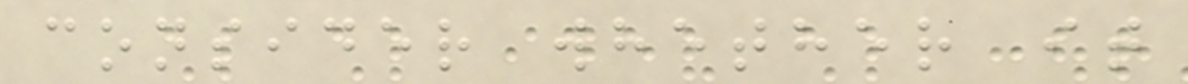consider whether it
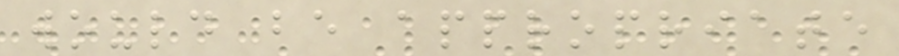would be appropriate
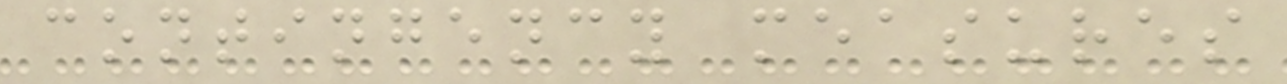contingency measures
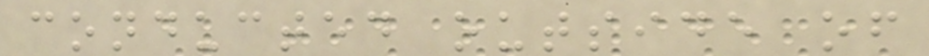conducted outside of
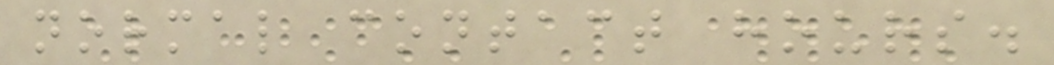normal contact hours.
